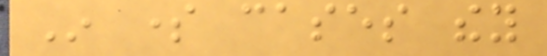In some cases they
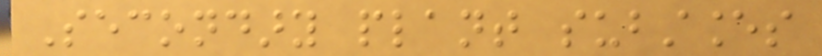Secondary plant substances
